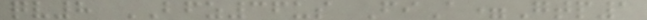qv8 BFZ36us FiA=Gtp1
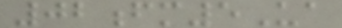02fm5Ua
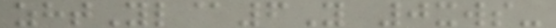zhtYl@6Y 0xws-
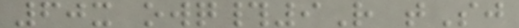60x owq#9R tSj
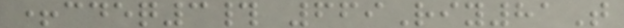+cdeq3# 669Riy81T
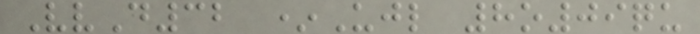VvD32 *Ujl 8o09qu
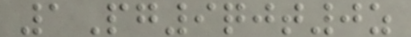1Pg9qjt0z
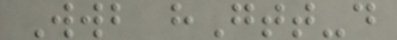Wwb hGtt-d
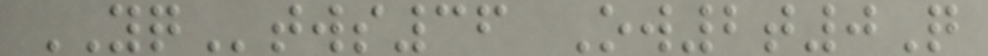YQtws36 Ow2t0Q
